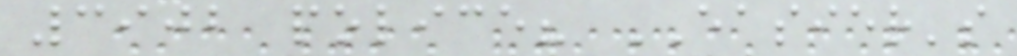3902 police? EASIER's
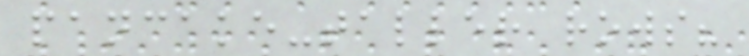pancake-taller rows?
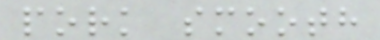pork smooth
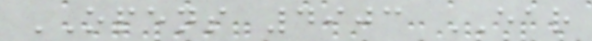OPENS 4903 EAR
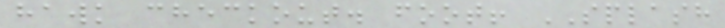hawk checkout. foot! SPLASH
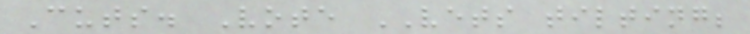Cuts. Vote VETS tilting;
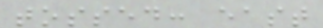tossed: east
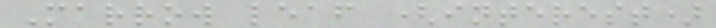Marrow leaf (interest)
